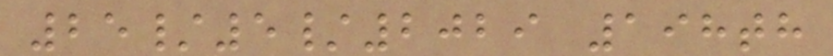25/5/2029 198th
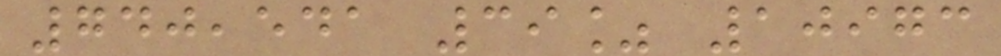740,541 39% 10973
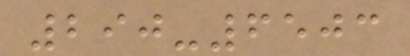290-6503
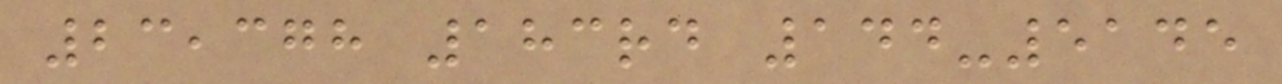23,378 183rd 144-5145
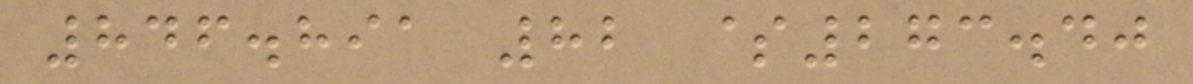846.891 82 $273.40
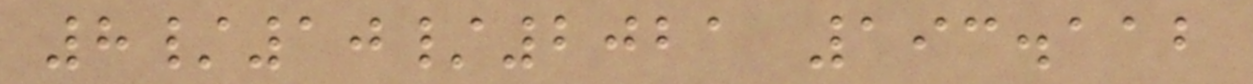8/10/2021 193.112
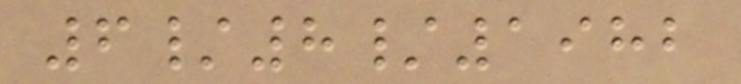6/8/1982
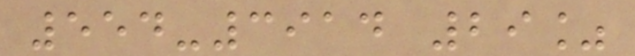554-3914 29%
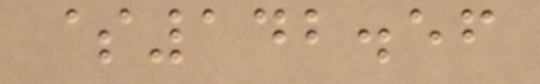$142.56
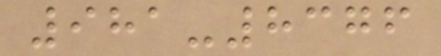981-8376
